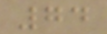74
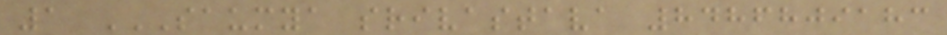1 SAUMYA SRIVASTAVA 8486809183
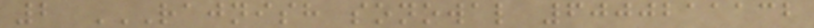2 RAJNISH SONOWAL 6000211132
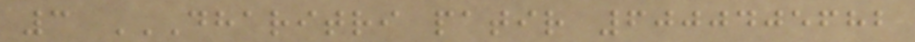3 DHARITRI PATIR 6000405682
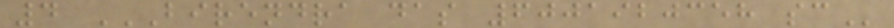4 BIRENDRA DAS 6001920358 SC
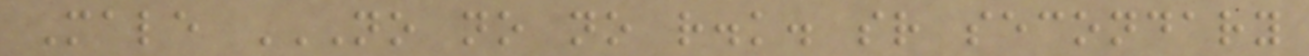Male NO NO NO R.K. SR SECONDARY
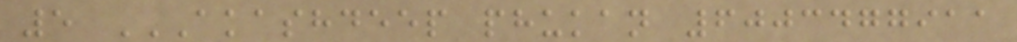5 AKASHDEEP PHUKAN 6003477911
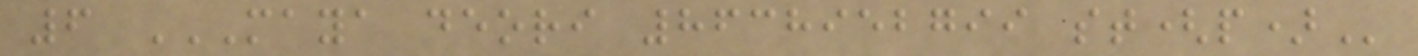6 MAYA DEORI 8638952799 ST(P)
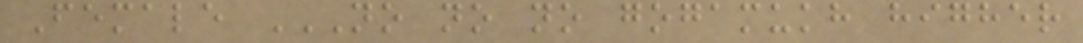Female NO NO NO GOGAMUKH HIGHER
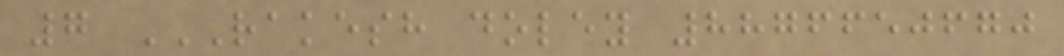7 RAKESH DOLEY 8876650670
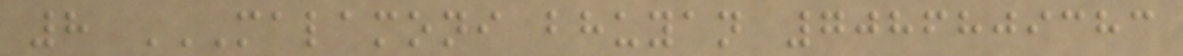8 MALAMONI BHUYAN 7086809383
